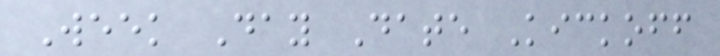Week Day Date Kickoff
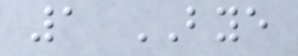1 BYE
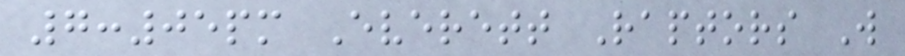7:05pm Everett Raptors W
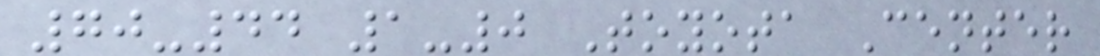70-44 1-0 Toyota Center
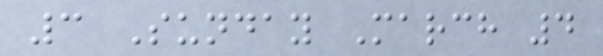3 Sunday March 4
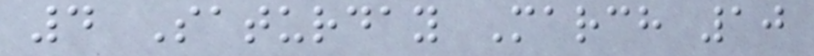4 Saturday March 10
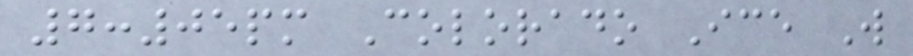7:05pm Colorado Ice W
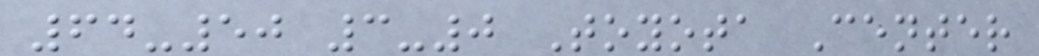64-50 3-0 Toyota Center
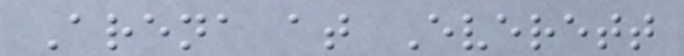Arena at Everett
